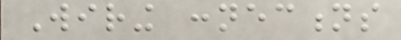Wiring connections
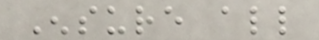Ensure all
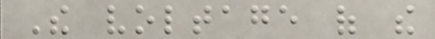The voltage of the
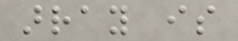array is
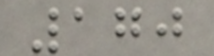170
